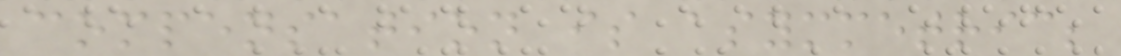compensation is asymmetric;
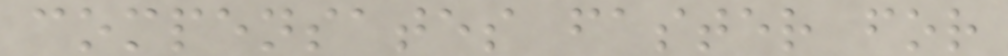compensates faster for
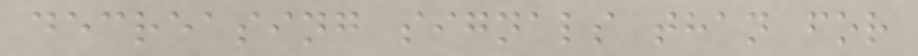decreasing signals than for
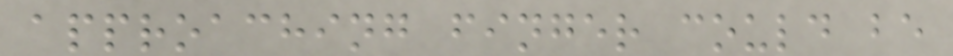approaching finger could be
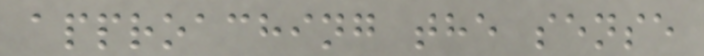approaching the sense
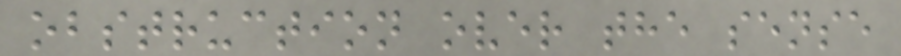obstruction over the sense
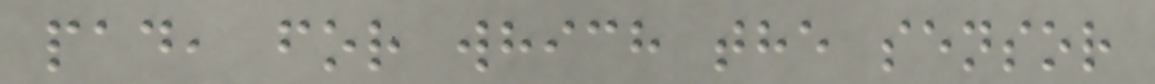pad, for which the sensor
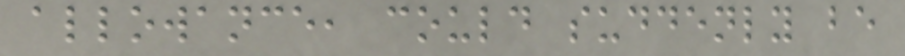allowance, could suddenly be
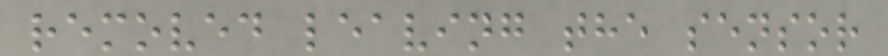removed leaving the sensor
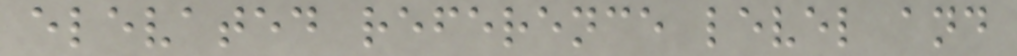elevated reference level and
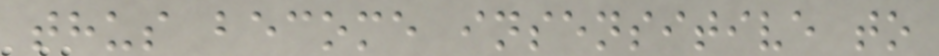thus become insensitive to
